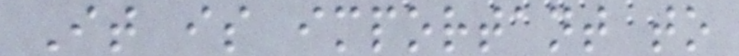It is important to
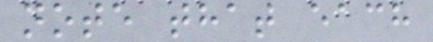note that each
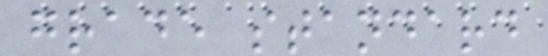grade standard
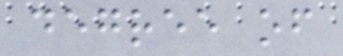degree of
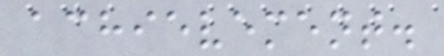achievement.
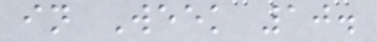in Week 10.
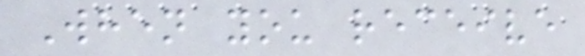When you receive
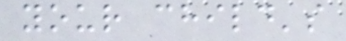your child's
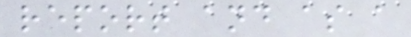report and as a
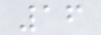16
